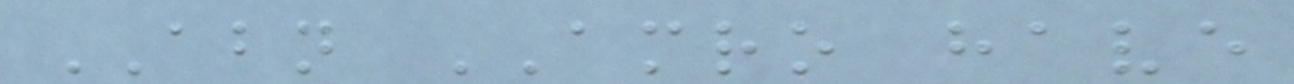ABN AMRO have
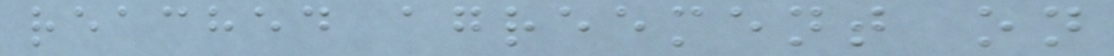reached agreement on
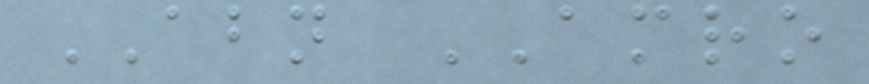ABN AMRO
